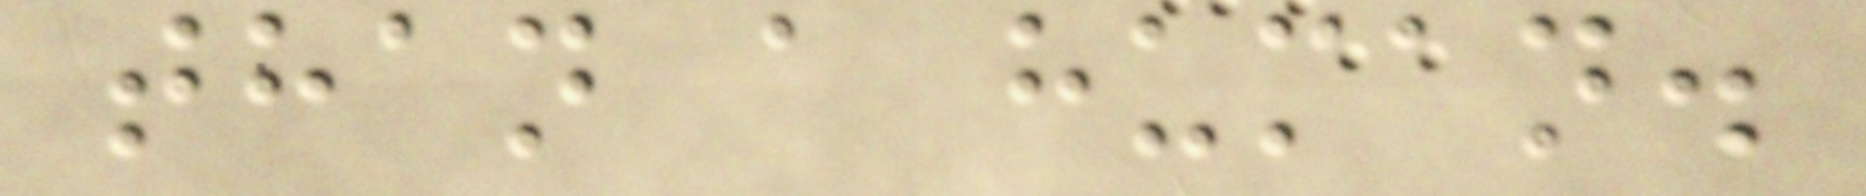than a human.
